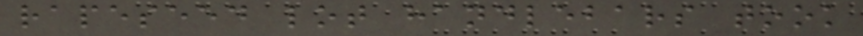rapeseed lot handlebars took
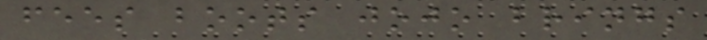fees boots jojo brings
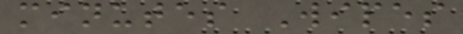minutes Wipes
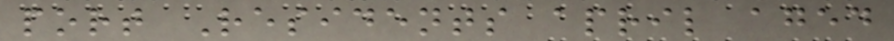port Residents april aged
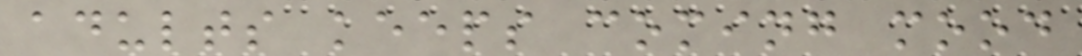adults keeps coming mood
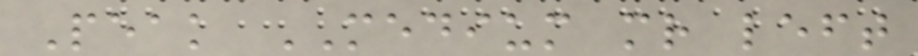Peak MEDIUM mr left
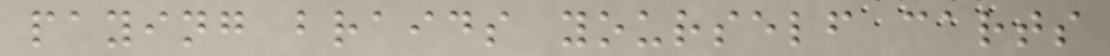paying braids yourself carts
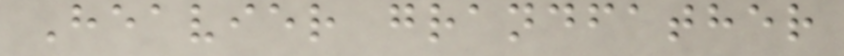Heavier grandfather
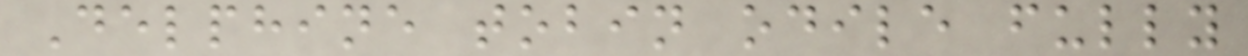Delphine tobin odile fully
